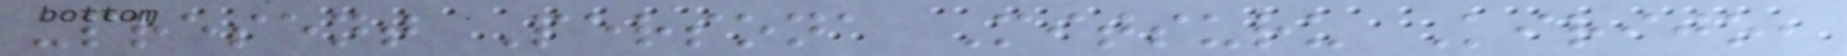-present Persona Mitsuru Kirijo,
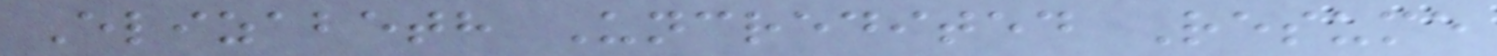Elizabeth Uncredited Resume
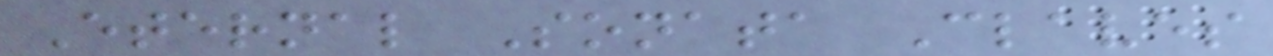Eternal Sonata Claves
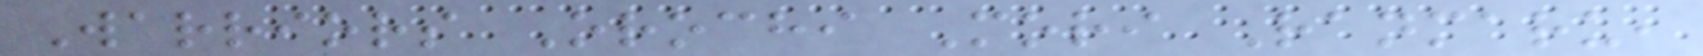Warriors Orochi Mori Ranmaru,
